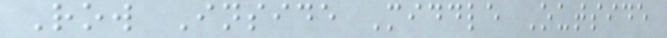Row Inside Middle Outside
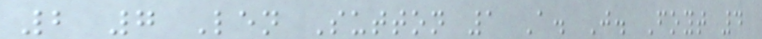2 7 Len Sutton 1 A. J. Foyt 4
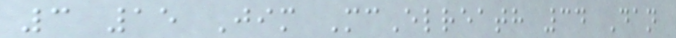3 15 Jim McElreath 34 Dan
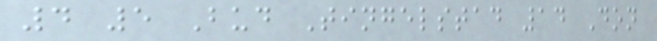4 5 Bud Tingelstad 14 Don
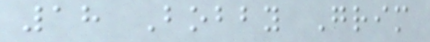18 Bobby Grim
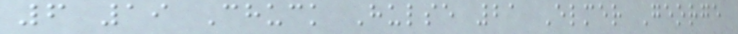6 19 Chuck Hulse 21 Elmer George
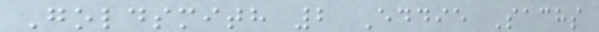Goldsmith 2 Eddie Sachs
